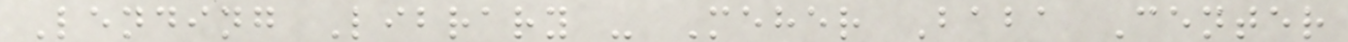Lending Library - Meher Baba Center
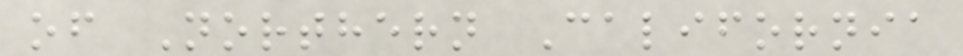of Northern California
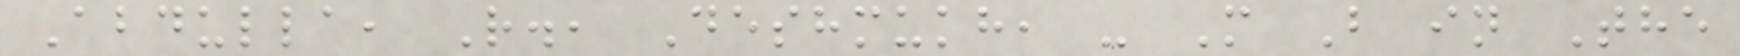Abdulla, R., Deshmukh, - M B in The
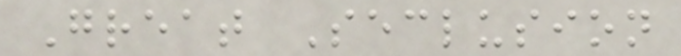Great Seclusion
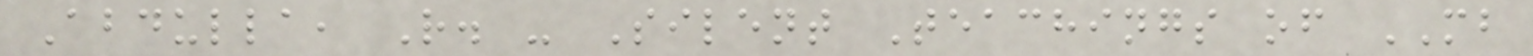Abdulla, R. - Silent Teachings of MB
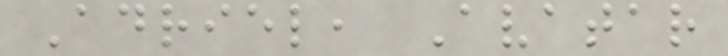Adriel, Avatar
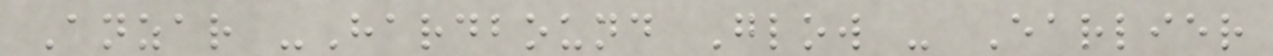Anzar -Hardbound Glow - Earlier
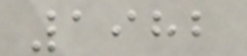1982
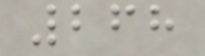268
